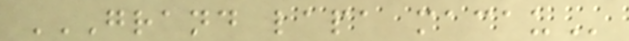GRAND LAPA MACAU
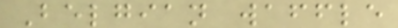Belgian waffle
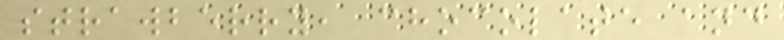strawberry, chocolate and
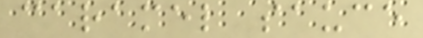caramel sauce
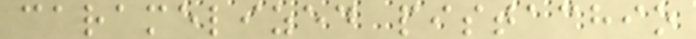caramelized pistachio
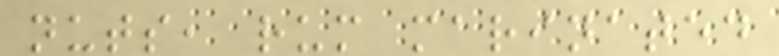nuts, rum marinated
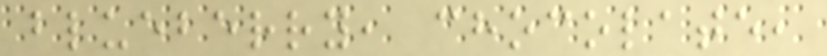blueberry, chocolate,
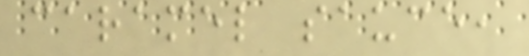caramel sauce,
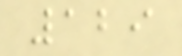129
